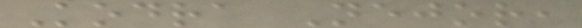Kodra Nejor,
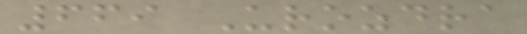669 Urozdra
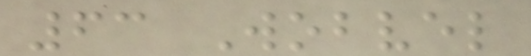63 Wobvel
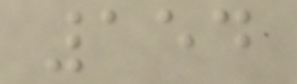154
